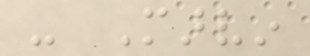- Marvin
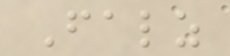Falz
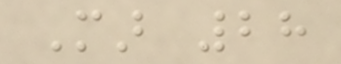Mar 28
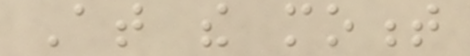At the moment
